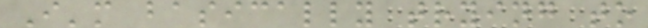I'm basically trying to
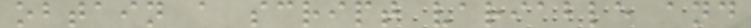obtain a script variable and
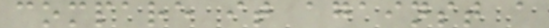compare it against a
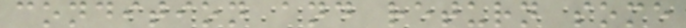condition and return some
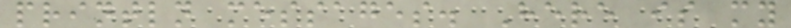println messages. Here is my
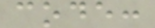code:
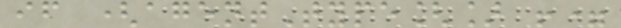if (agentType[] !=
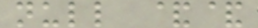null &&
